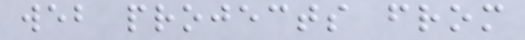web projects from
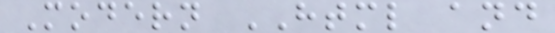Modern HTML and
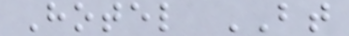Hotel BT
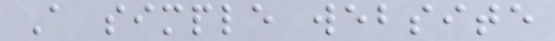A simple website
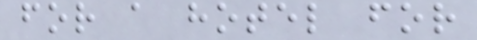for a hotel for
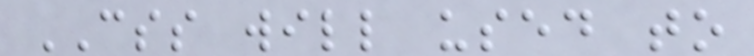CSS will used to
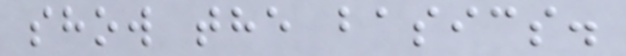show the basics.
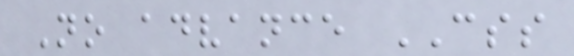No advance CSS
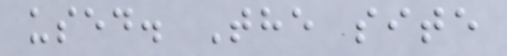used. The site
